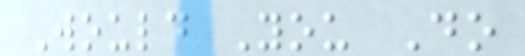Would You Do
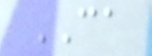CA
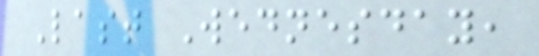Last Wednesday,
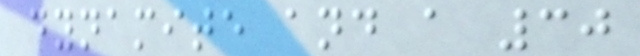dynamite and a 30
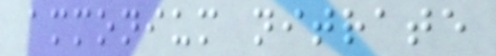ammonium nitrate
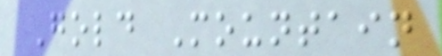Gold Mountain
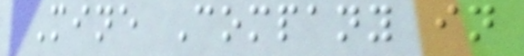Mine Company in
